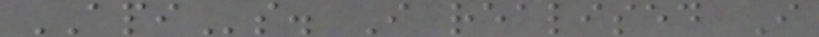APIs. I realised I
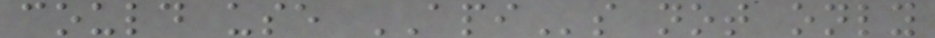could use APIs not only
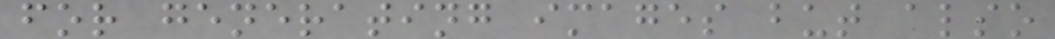for generating images but also
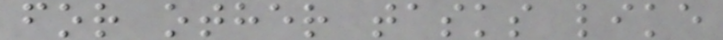for other tasks like
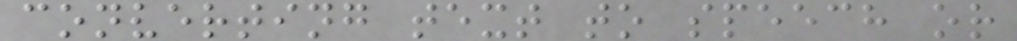converting text to speech or
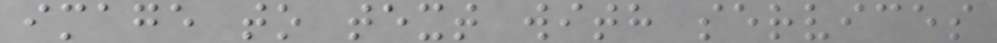image to text with services
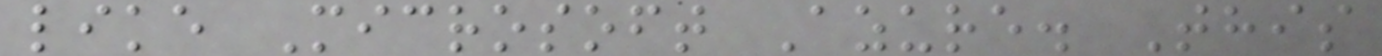like Microsoft Azure. This
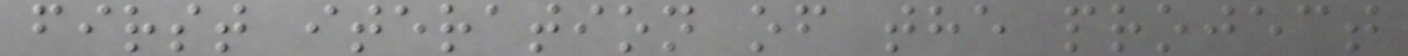first iteration of the project
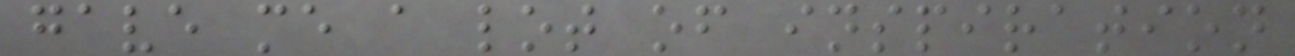gave me a lot of inspiration
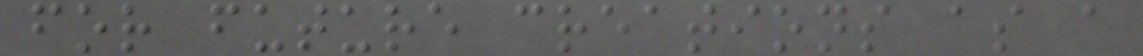for future creations as a
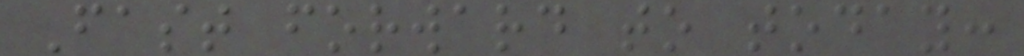Fast forward to today:
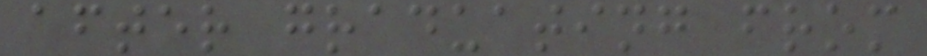after graduating from
